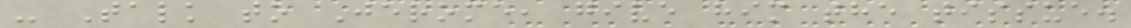- Talk to Jerome, give him the tissue.
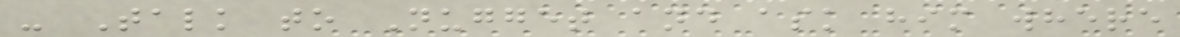- Talk to Nugget and ask him where
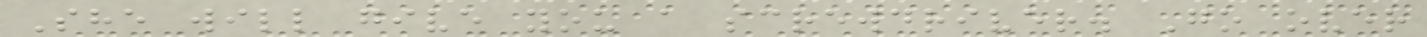She will give you a screwdriver. Go over
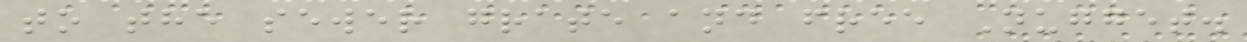to the sewer grate and free Nugget.
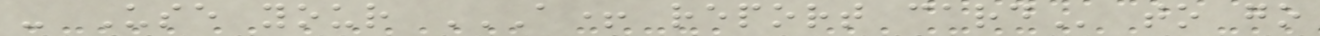- Use your A+ REPORT CARD to go
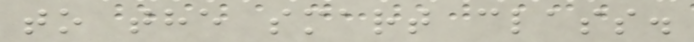to the smart class.
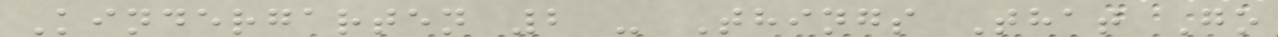Kindergarten 2 - Things That Go
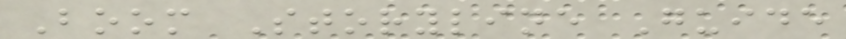Boom Storyline Guide
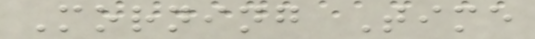Morning Time
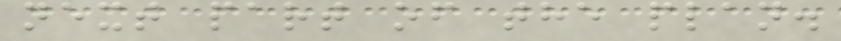next part of the plan.
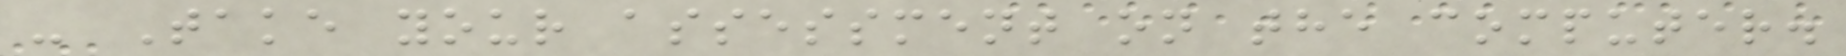- Take your assessment on the computer.
